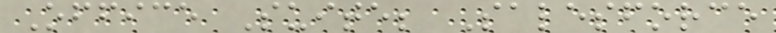Office Suite; Salesforce
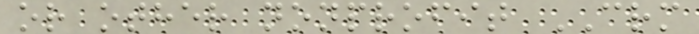or other nonprofit CRM
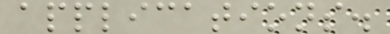applications.
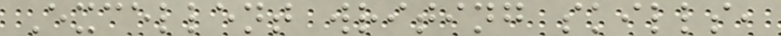Excellent writing skills,
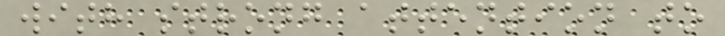with strong attention to
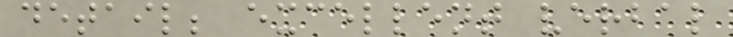detail; excellent verbal
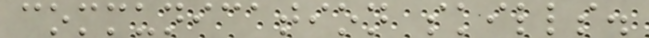communication skills.
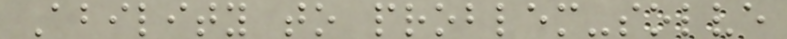Ability to problem-solve
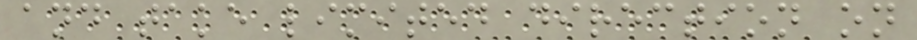and take limited direction on
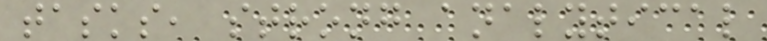tasks, strong analytical
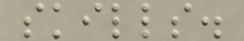skills.
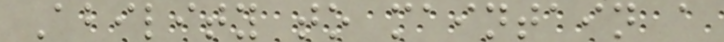Ability to maintain a
